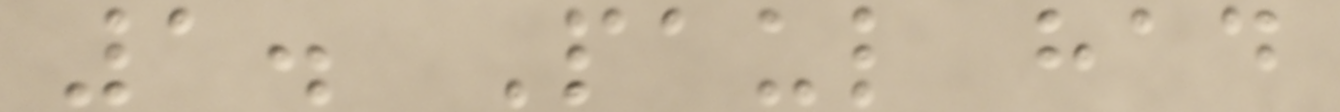1. Paul had
